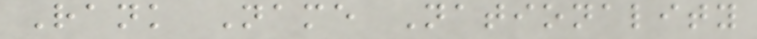Rank Name Nationality
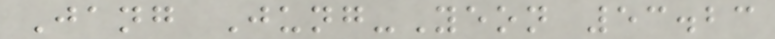Jang Jung-Yeon 53.23
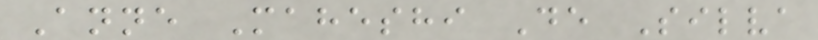Anne Maheshi De Silva
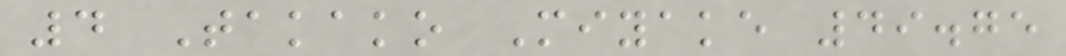4 Takako Miyake 49.75
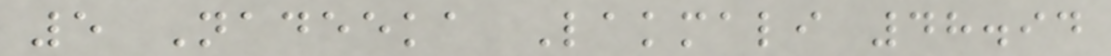5 Nadeeka Lakmali 48.94
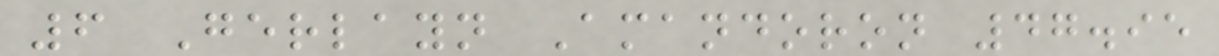6 Gerlayn Amandoron 47.95
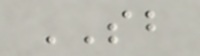SB
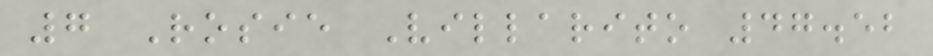7 Rosie Villarito 47.52
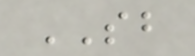SB
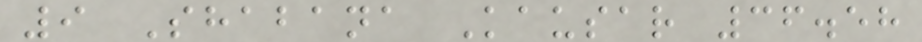9 Shabana Kausar 36.58
